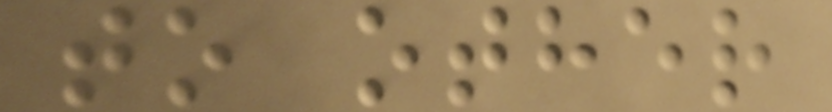to other
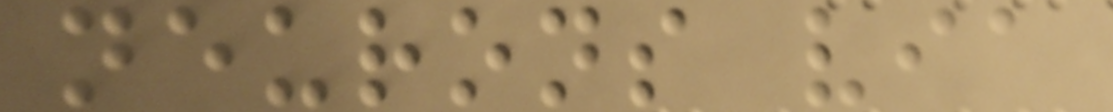neurons via
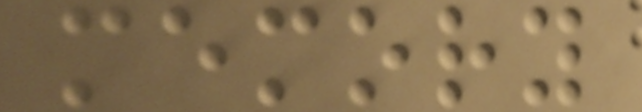memory
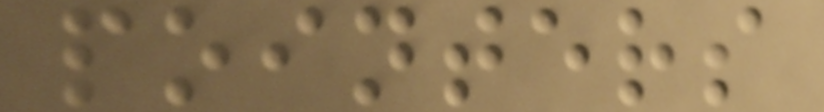pointers
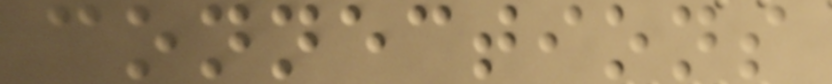connections
